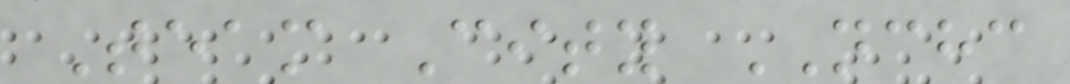Team City NCHC
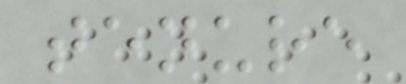tenure
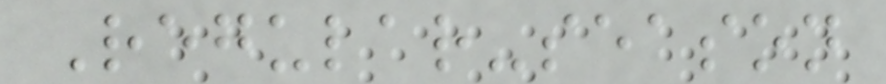Regular-season
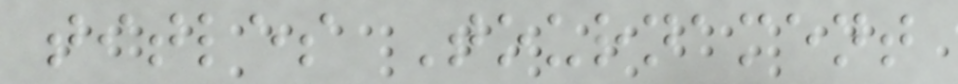titles Tournament
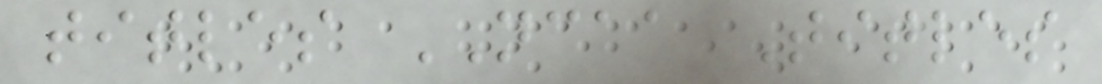titles NCAA Titles
